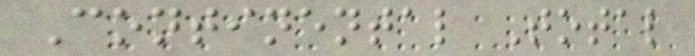Continental Total
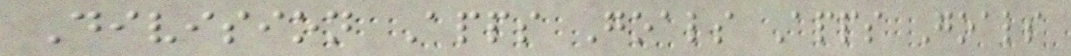Division Apps Goals Apps Goals
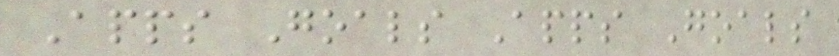Apps Goals Apps Goals
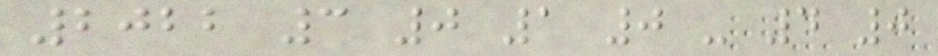2022 3 0 1 0 - 4 0
